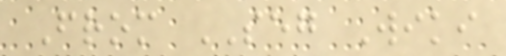From SEG Wiki
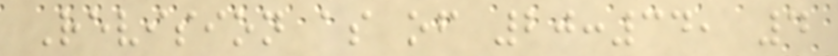Revision as of 20:34, 4
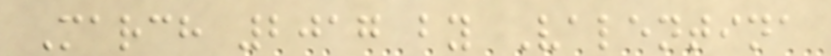March 2017 by Valentina
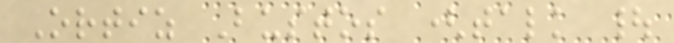Ortiz Bustos (talk |
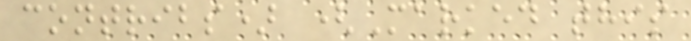contribs) (Marked this
